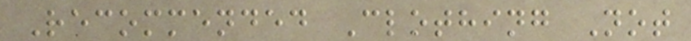Recommended Clothing Not
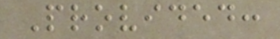Provided:
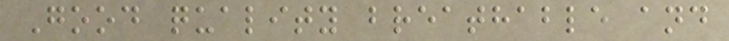Good quality breathable and
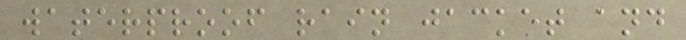waterproof rain jacket and
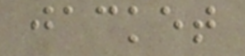jacket
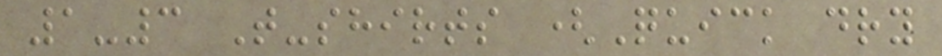1-3 T-shirts (Quick dry
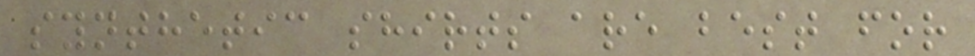synthetic shirts are best for
